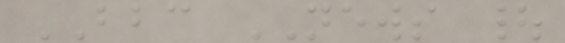BBC NEWS |
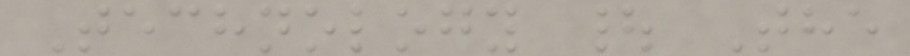Technology | The
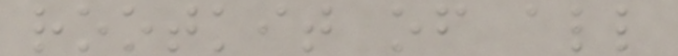rootkit of all
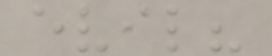evil?
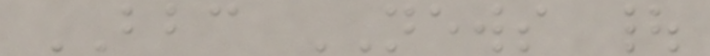BBC NEWS |
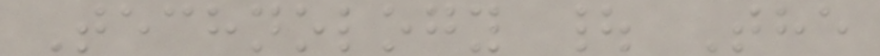Technology | The
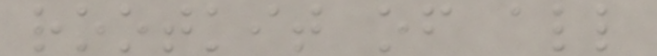rootkit of all
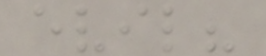evil?
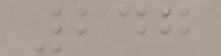247
